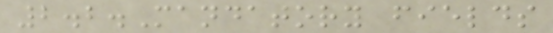2.2.Mandatory fields
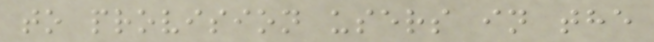to provision users in the
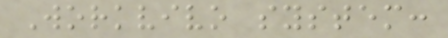Workvivo system:
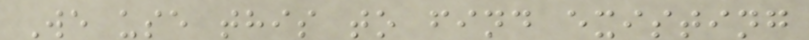We use this to find existing
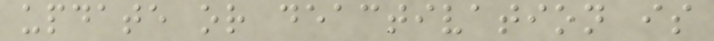update or deactivation is
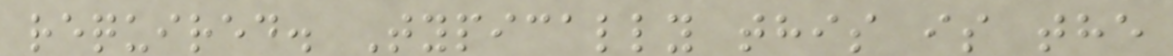required. Typically this is the
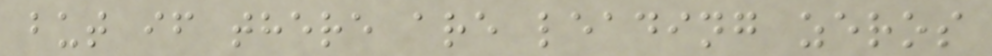but if there are leading zeros
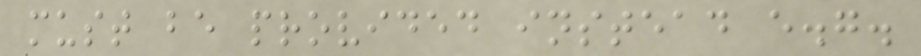must be provided instead e.g.
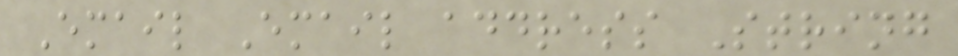Email Email address String
